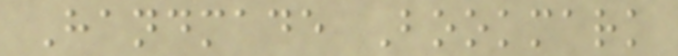Handmade Bookmark
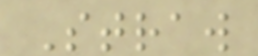Straw
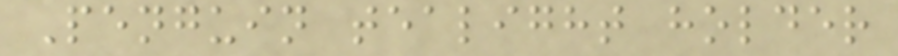Penguin tealight holder
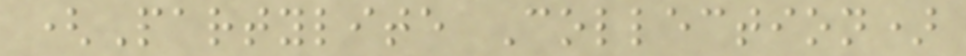(Partylite Collection)
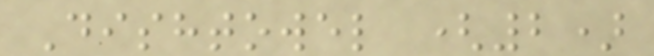Dishtowel (2)
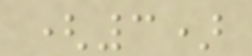(3)
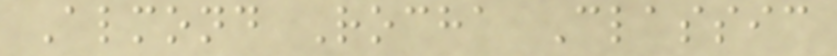Almond Rocha Classic
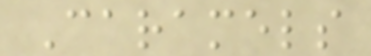Caramels
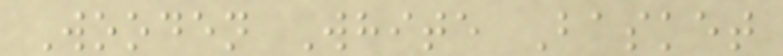Wooden White Basket
